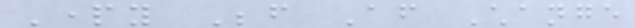Party Before After Change
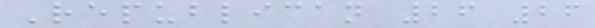Republican 26 26
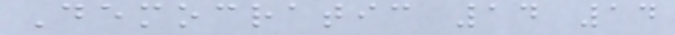Democratic 14 14
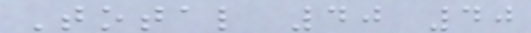Total 40 40
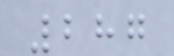287
